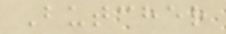Butcher
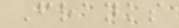Franks
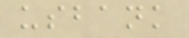usbank
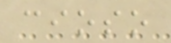cioso
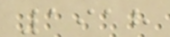1918
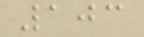103
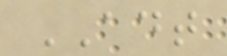ADT
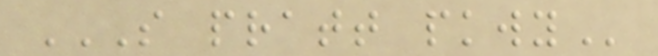S PRATT PKWY
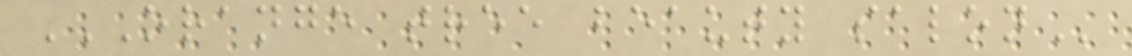ORANGE TREE BEAUTY SALON
